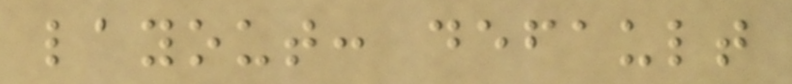layout: default
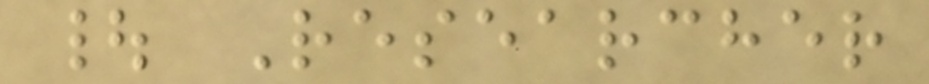| Researcher
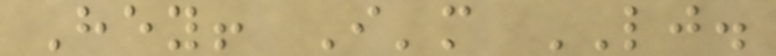Hey! I'm LJ.
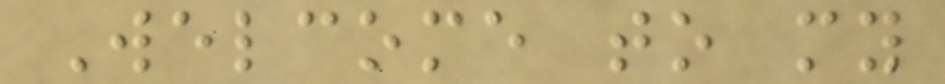Welcome to my
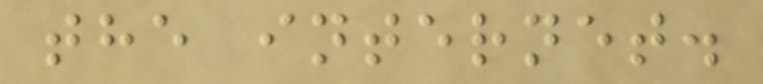the internet.
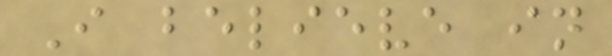I believe in
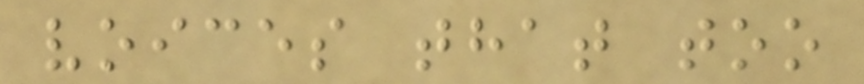voices that too
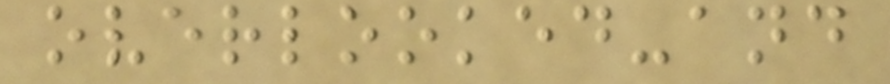overlooked-and
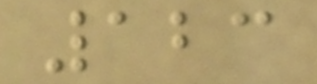123
